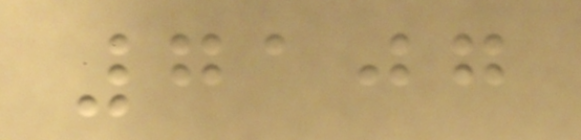7107
